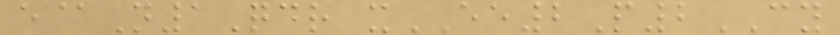e@N1Qdr xEE2P2CY
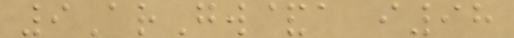9ArGw&a i98
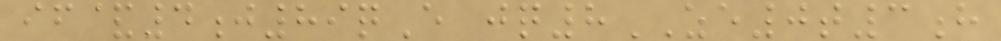if&4j89qE jq8ZE0t3h
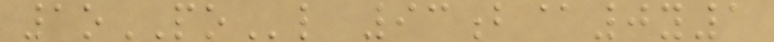1oPOl 93b@0y1
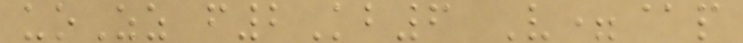uoZz f2Kb6 V=@p
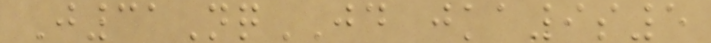J31NqJD jka9s5
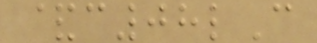&c08lC
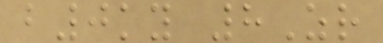b0ky 8Zr
